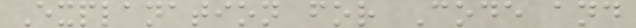Explanation for Code and
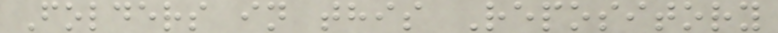Folders in this Repository
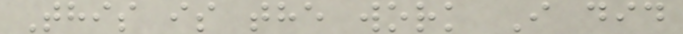This is the work I did
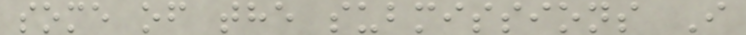some of the submissions I
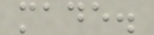made.
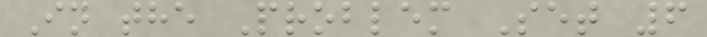In the Problem Set 6
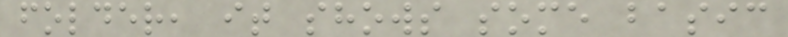folder, it shows some basic
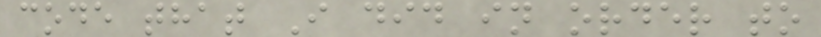code that I did in order to
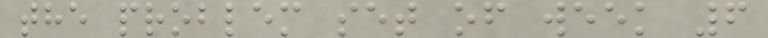the problem set of week 6
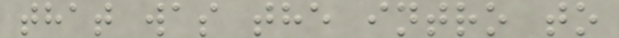that was the intro to
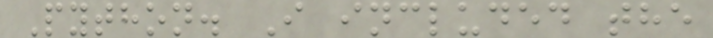Python. I included the
